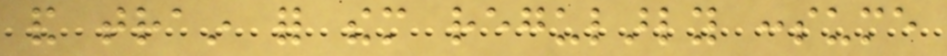and train for them regularly consume
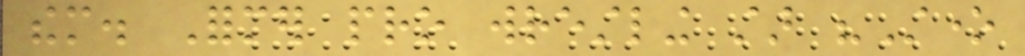them. Former pro wrestling star "Stone
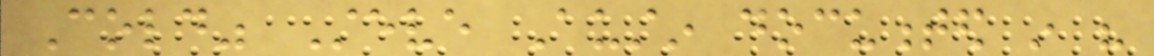Cold" Steve Austin documented in his
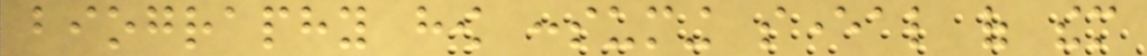biography how consuming several of them
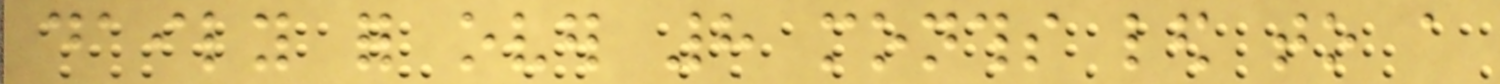daily for over 8 months led to a
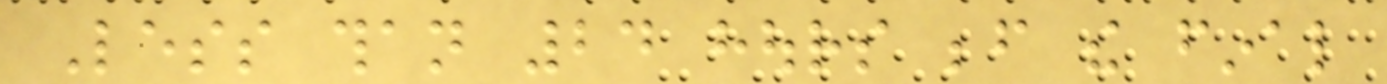Less than 24 hours before the final
